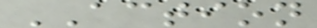ACTION
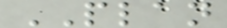PLAN
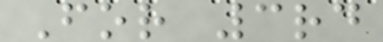For 3rd
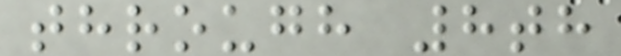through 8th
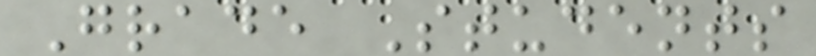Grade Students
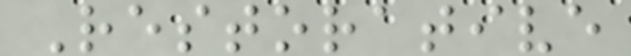Restorative
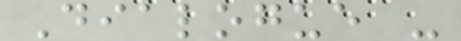Dialogue -
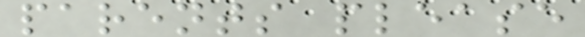parents please
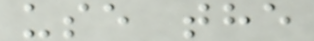use the
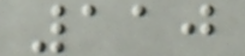110
